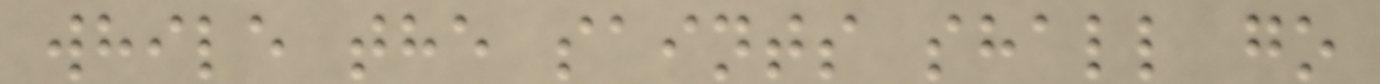while the saints shall go
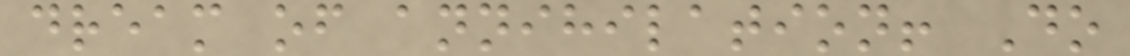dream of annihilation! Do
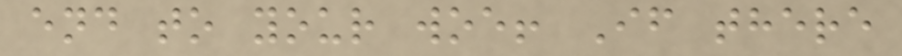end to your woe! If there
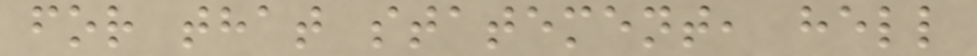for that statement, hell
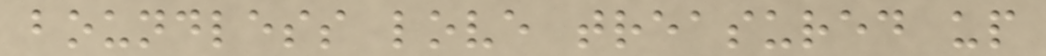boundless love treasured up
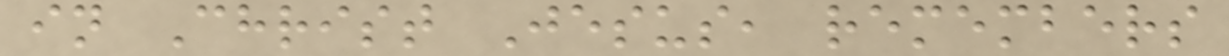in Christ Jesus, remembers
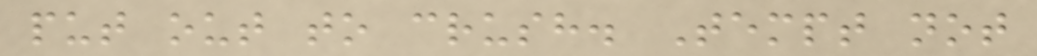put out to crush. Tempt not
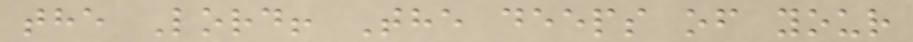the Lord! The deeps of your
